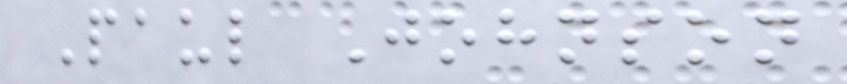Paul Johnson
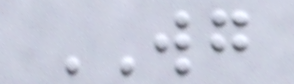WG
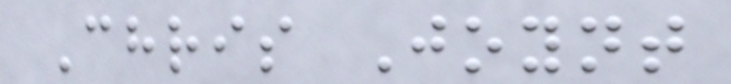Chris Joynt
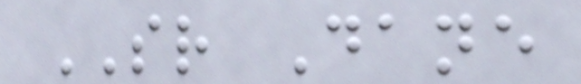SR Dane
